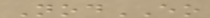NodEO
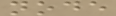node
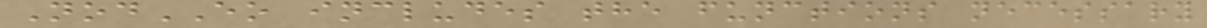NodEO includes the functions necessary
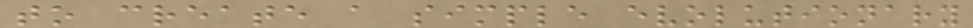to create a simple evolutionary
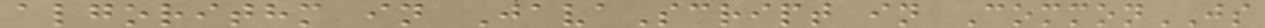algorithm in JavaScript in CommonJS
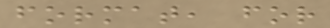format, for
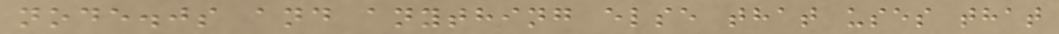node.js and anything else that uses that
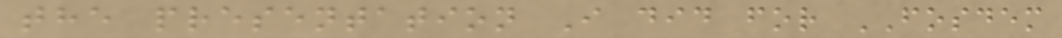the presentation I did for FOSDEM
